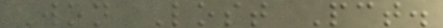Won Lost Pct.
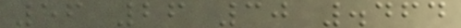56 26 30 .464
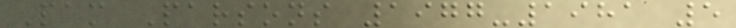Pam Parsons 1977-1981 5
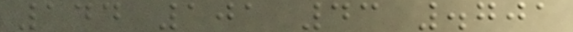144 101 43 .701
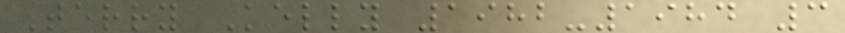Terry Kelly 1982-1984 3
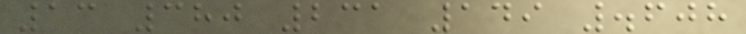13 380 231 149 .608
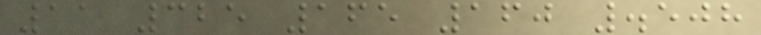11 325 165 160 .508
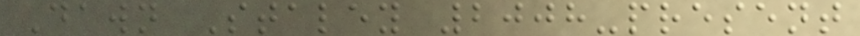Dawn Staley 2008-present
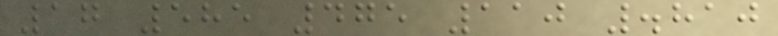17 585 475 110 .810
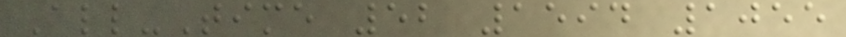All-Time 52 1594 1055
